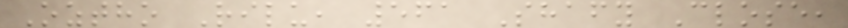Oztho Rilu, 561 Shafy Close,
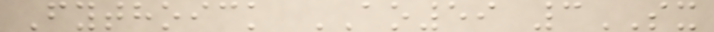Fythoick AO59 3SX
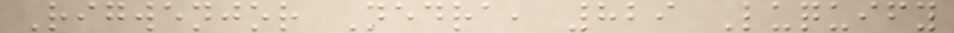Rigwenjor Nedra, 829 Luquify
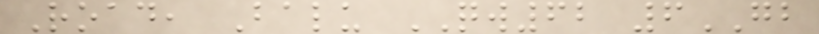Road, Balu QW62 6GB
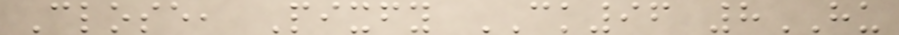Close, Pixfy CK96 8HU
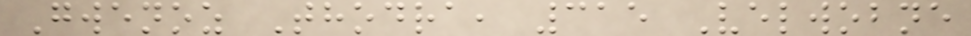Gwenoz Thodra, 315 Velwobne
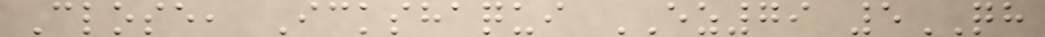Close, Ickshaqui EZ79 5QH
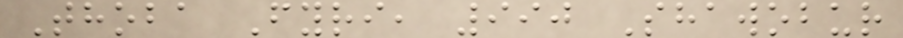Thoba Fyri, 990 Shawobur
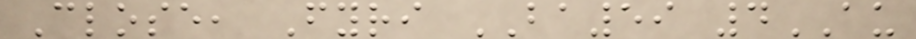Close, Fyri BA59 4AU
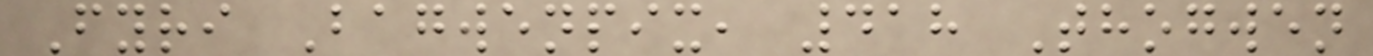Fyri Bagwenpix, 418 Thogwen
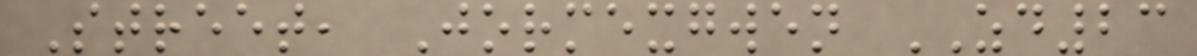Street, Jormexgwen ZD23
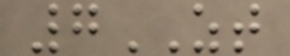7ZT
